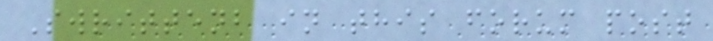Swrittenb in this forum post
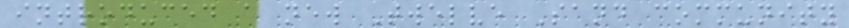introduced a new Twelve Sand community
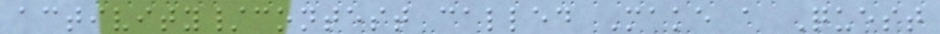activity/contest called Make a Quest
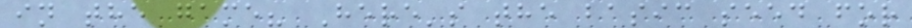in the game? Here's the basic seed for
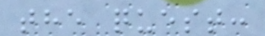the quest:
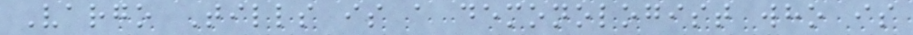Vargo Tills is a demonologist who is
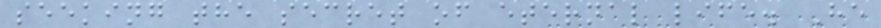seeking the secret of eternal life. He
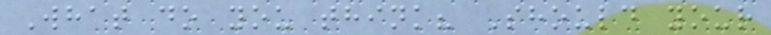What do you think? Should your
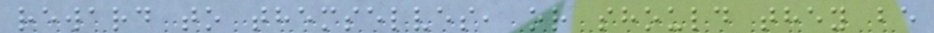reward to themselves, or should they be
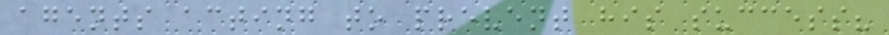agents acting to prevent his success?
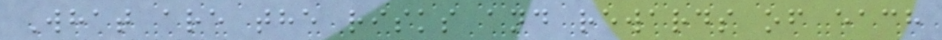What are the risks and rewards of each
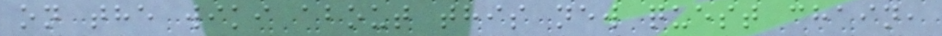on the wiki about this new quest chain,
